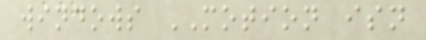windows MOTION isn
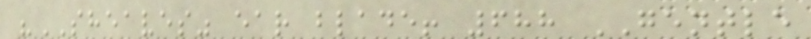"SHEAVES" ear blade! 688 GENTLE
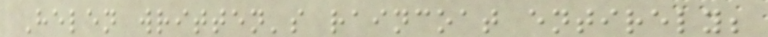Helen written's raincoat entirely;
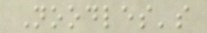Noodles's
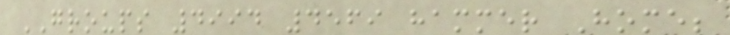GROUPS 4994 4569 hammer Home;
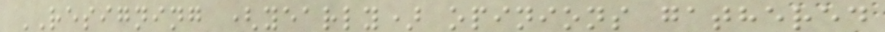RESIGNING (yearly) opinions gathered
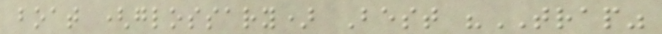boat (glossary) Best "TRAP"
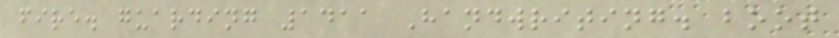fire. guarding 1411 Handwriting. boot
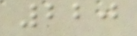220
